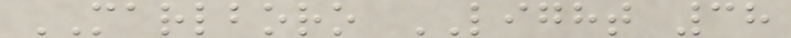MARLBORO LIGHT 38
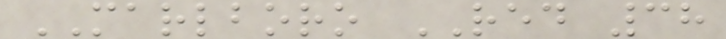MARLBORO RED 38
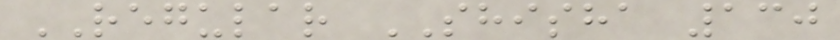REGULAR SHISHA 130
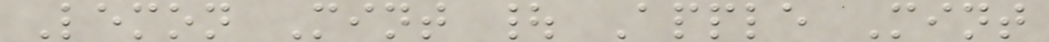Lemon Mint | Apple Mint
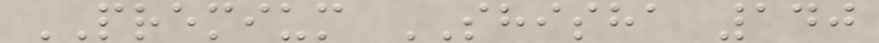PREMIUM SHISHA 140
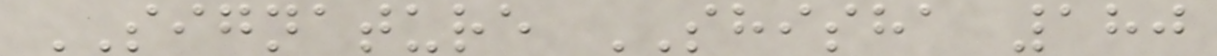SIGNATURE SHISHA 180
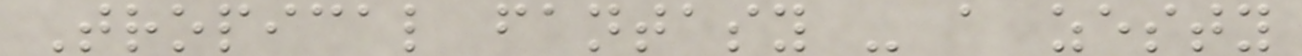Tropical fantasy - a zesty
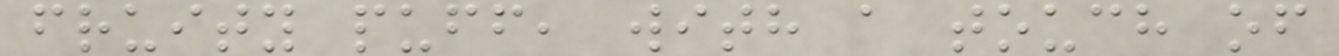fruity puff, with a touch of
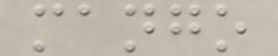mango
